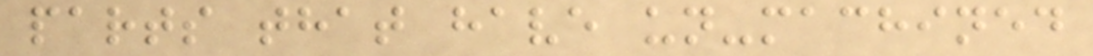parts that have un-machined
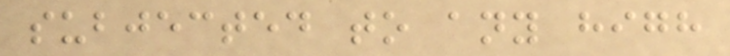subjected to any high
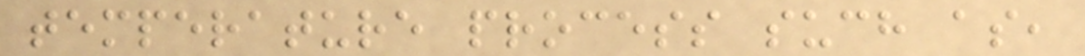temperature process such as,
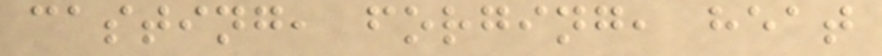casting, forging, heat
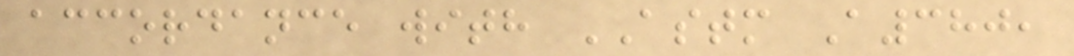accordance with ASTM A380,
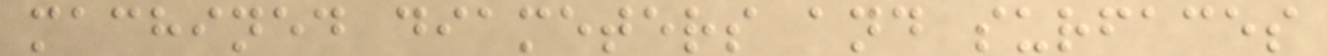machined diameters and surfaces
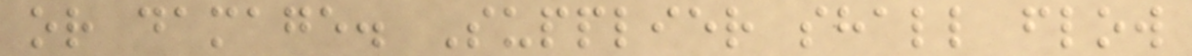or damage. Supplier shall flow
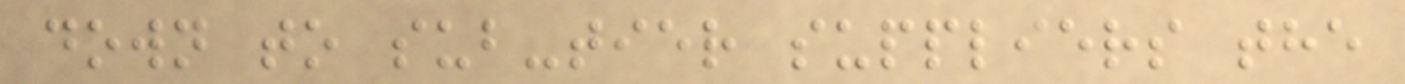down to sub-tier suppliers the
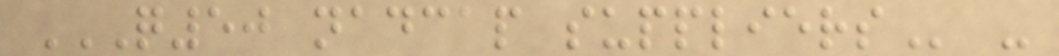Q50 NADCAP SUPPLIERS -
